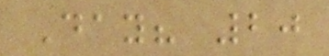Day? 20
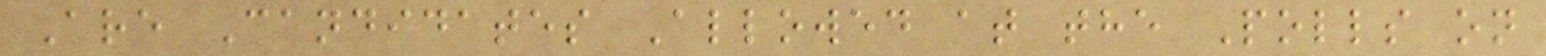Are Candidates Allowed at the Polls on
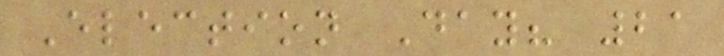Election Day? 21
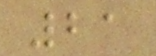21
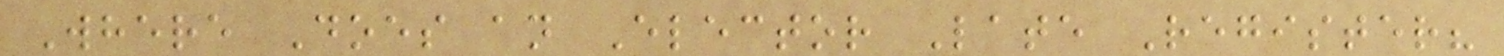Where Does an Elector Late Register?
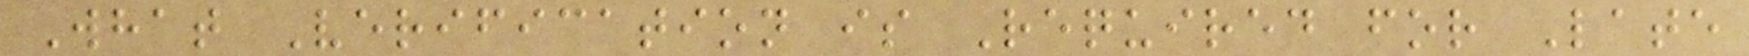What Verification is Required for Late
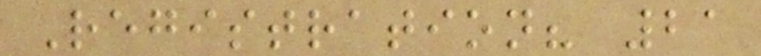Registration? 21
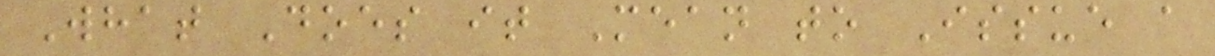What Does it Mean to Issue a
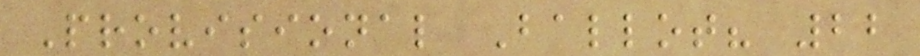Provisional Ballot? 22
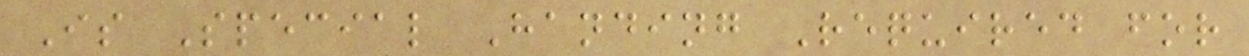Is Special Handing Required for
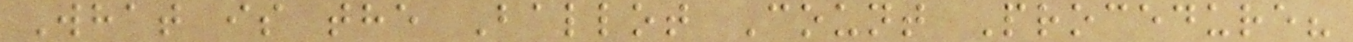What is the Ballot Count Procedure?
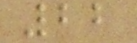22
